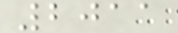2011
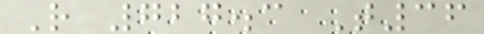R 727.3 T36
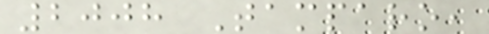2008 Tamparo,
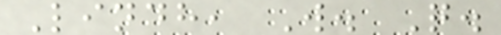Lindh, W. Q.
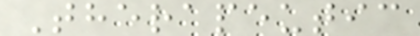Therapeutic
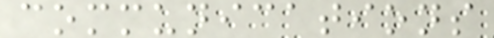communications
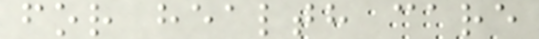for health care
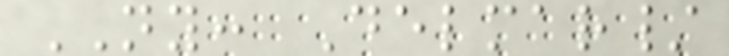NY: Delmar/
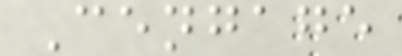Cengage
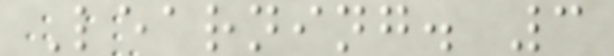Learning. 3
